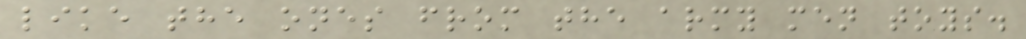like the ones from the army men toys.
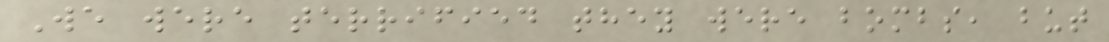We were terrified they were bombs, but
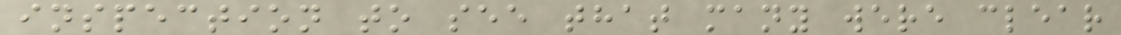inspection to see that many were clear
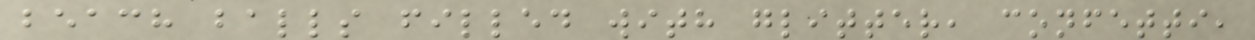beach balls filled with glitter, confetti,
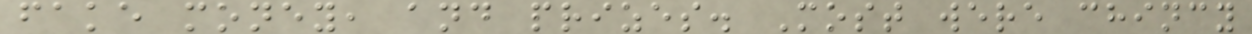fake money, and prizes. Most were chincy
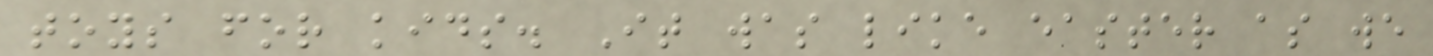toys for kids. It was like easter as we
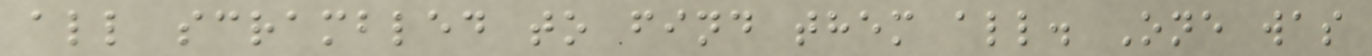all scrambled to find them all. One was
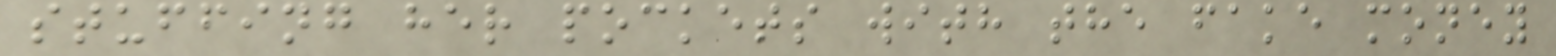stuffing her pockets with the fake money
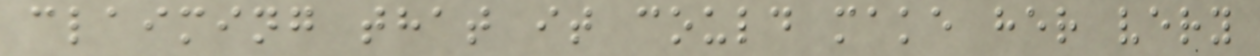claiming that it could make her very
